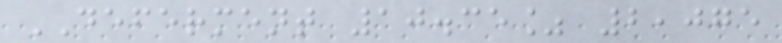DEFERMENT 10.35% 2,075
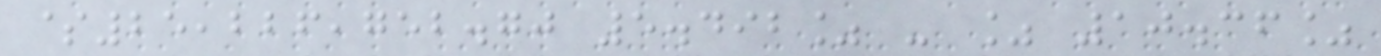$25,226,752.70 5.492% - % 10.36%
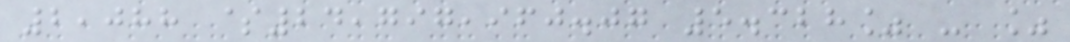2,088 $24,797,960.07 5.328% - %
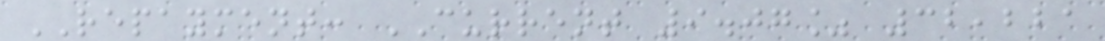REPAYMENT: CURRENT 9.07% 32,221
